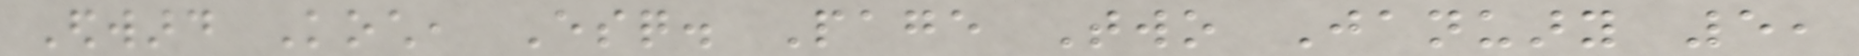Edward Koch, Esq. Page Two January 5,
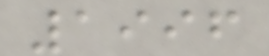1996
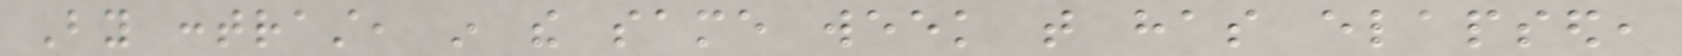By contrast, in the same week that has elapsed,
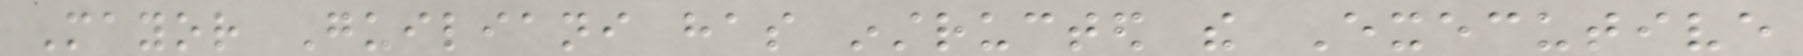Mayor Guiliani has instructed the Executive
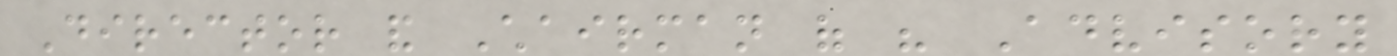Director and Chairman of his Advisory
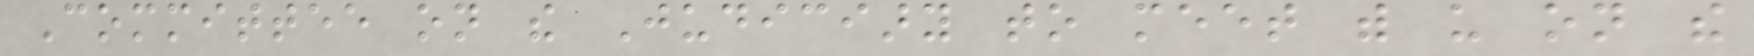Committee on the Judiciary to meet with us on the
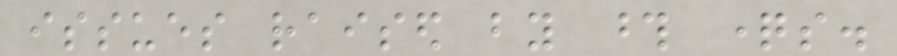issues raised by those questions.
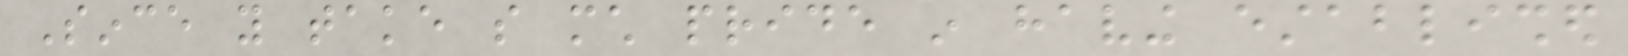Since you take so much pride in having established
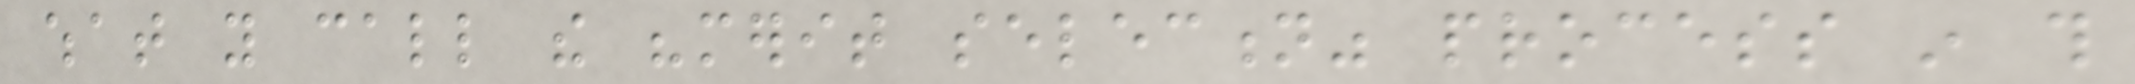what you call the "merit selection" process in this
